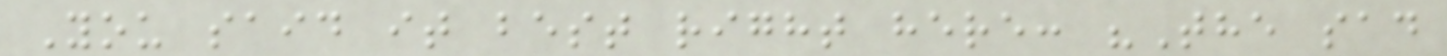You said it best right here: "The sad
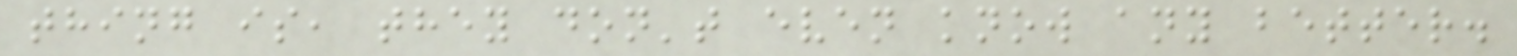thing is, they don't even know any better.
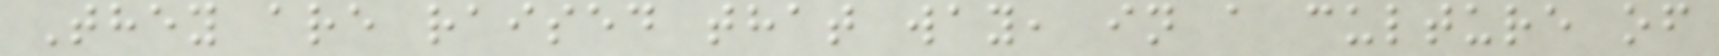They are raised that way, in a culture of
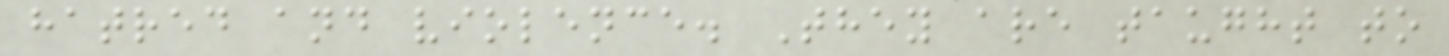hatred and violence. They are taught to
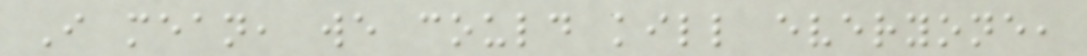I mean, we could kill everyone,
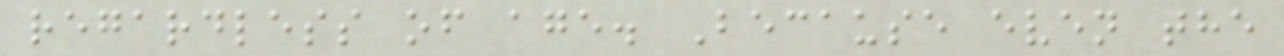regardless of age. Because even the
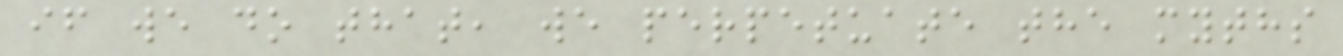if we do that, we perpetuate the myths
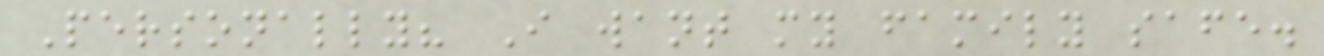Personally? I want my family safe.
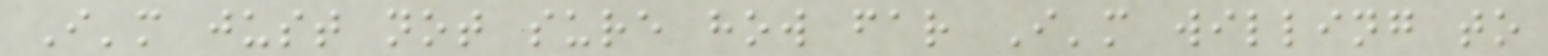I'm just not sure how far I'm willing to
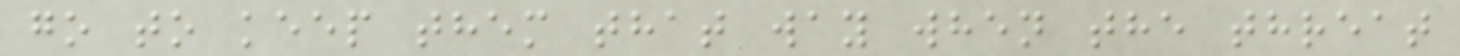go to keep them that way when the threat
